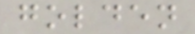golden
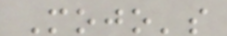Mojo's
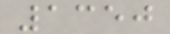1350
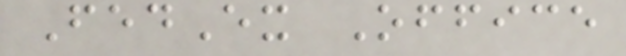FedEx Office
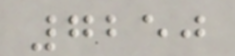7250
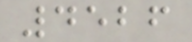4526
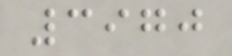3970
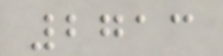2713
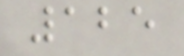125
